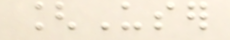[User
